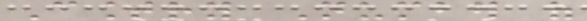Country Number of
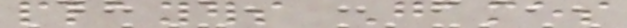players Games
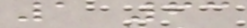1 63
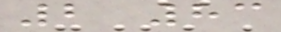2 83
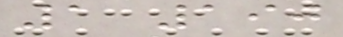1 190
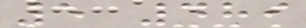5 489
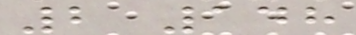2 148
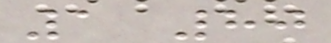1 80
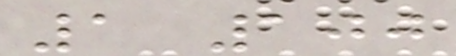1 100
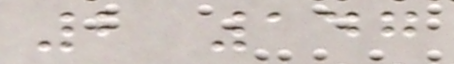2 147
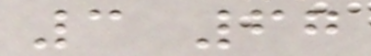3 67
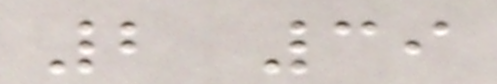2 39
